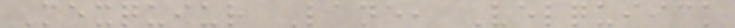Mexquiur Lane, Velquiick
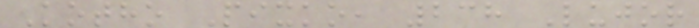Kotho Pixko, 238 Lujor
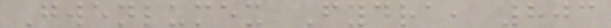Gwenlumex Fydra, 803
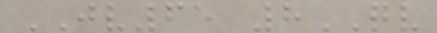JV65 8QV
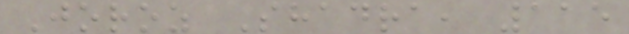Joroz Shadra, 115
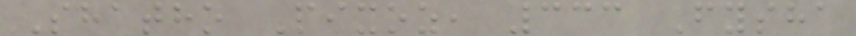Shatho Pixoz, 333 Fysha
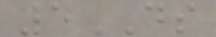5DS
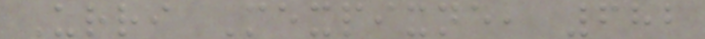Urri Mexpixne, 682
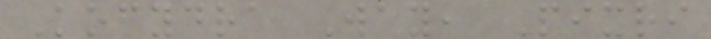Kofydra Way, Pixri
